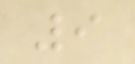9
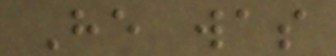He was
